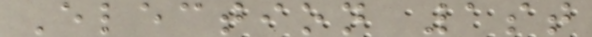Election 1st
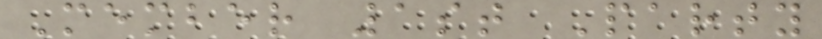Member 1st Party
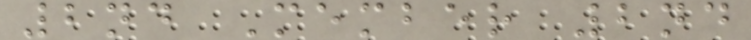2nd Member 2nd
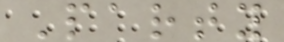Party
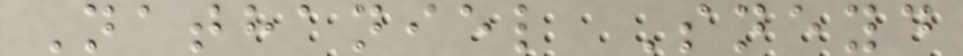Nathaniel Sneyd
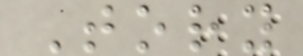Tory
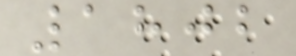1802
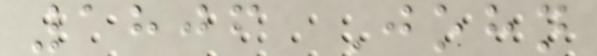1806 John
